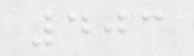403
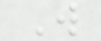W
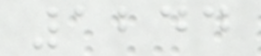1244
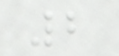2
